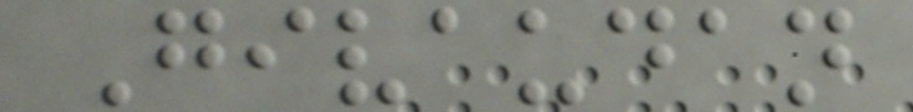Givaudan
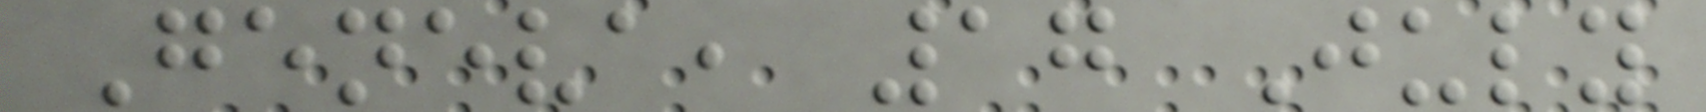Geneva, 17 July
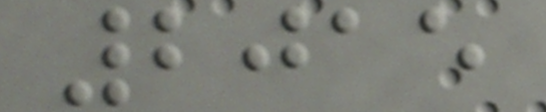2015
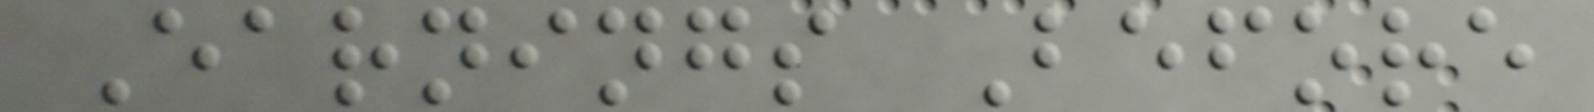Earnings Before
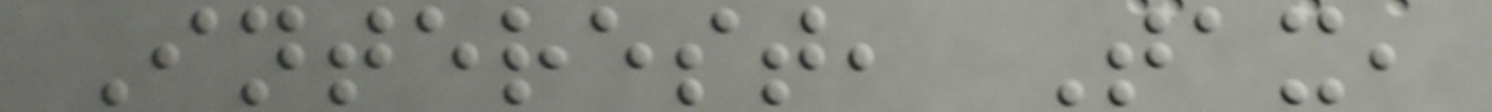Interest, Tax,
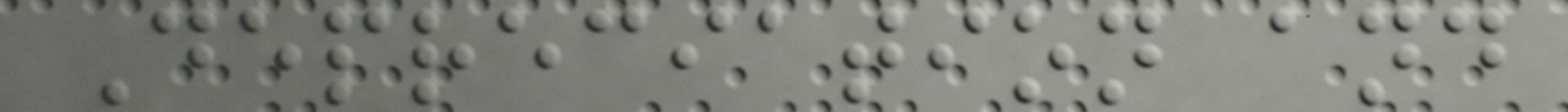Depreciation and
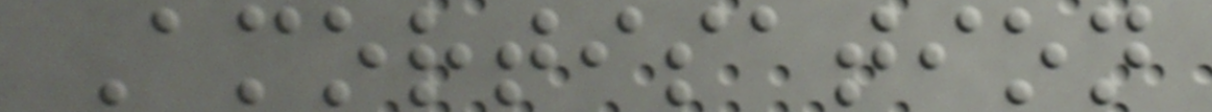Amortisation
